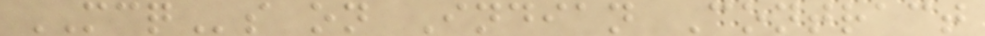MCQs on Indian Contract
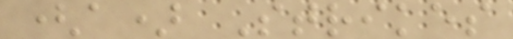(a) Strikes
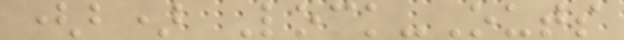(b) Lock-Outs
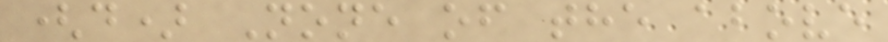(d) None of the above
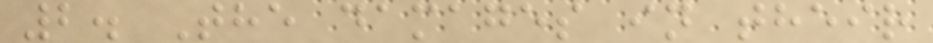2. The damages in their
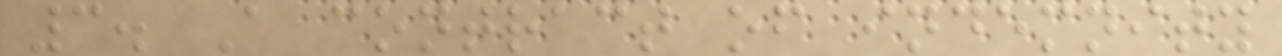3. A contract of indemnity
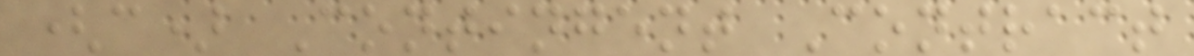(c) Contingent Contract
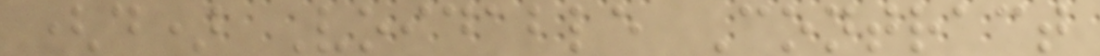(d) Voidable Contract
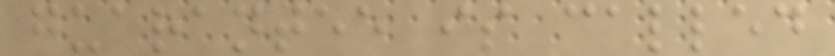guarantee is called
